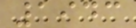1943
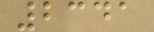2341
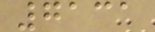7131
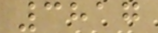3817
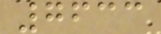7633
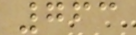763
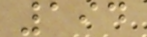194
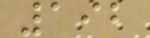192
